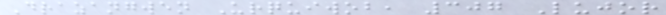Drazangwen Urquiwob, 307 Lujor
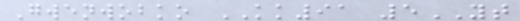Gwenwobko KK91 5YT
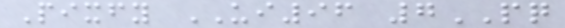Pixfy UI96 7PQ
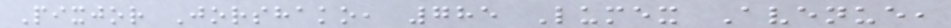Pixjor Jorshako, 785 Lumex Avenue,
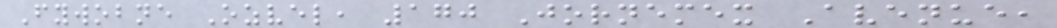Fywobne Ozvel, 170 Jornemex Avenue,
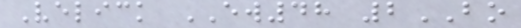Velick EW48 2BO
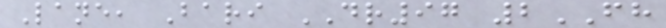Lane, Bari DR97 2FH
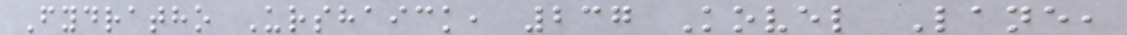Fydratho Urshaick, 237 Kovel Lane,
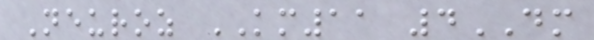Neuroz KM11 4DM
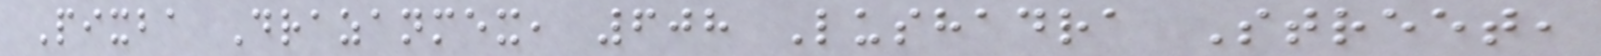Pixba Drazanmex, 608 Lushadra Street,
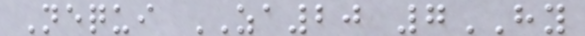Nequi ZA20 7HY
